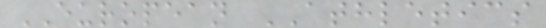EUROPEAN ATHLETICS
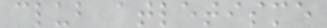club atletisme
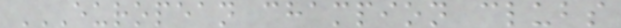EUROPEAN CHAMPION CLUBS
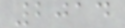2014
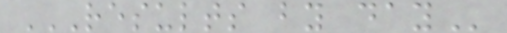RESULTS BY DAY
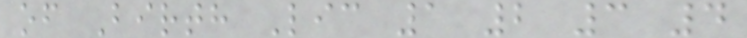of Birth Lic 1 2 3 4
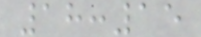18:15
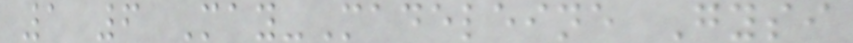1 6 May-Madeleine Gysi
